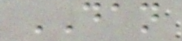DAN
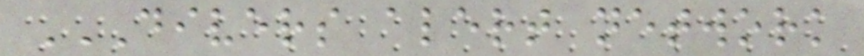DIVERS ALERT NETWORK
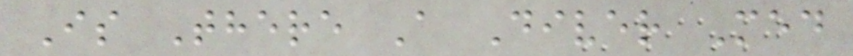Is There A Diver Med
